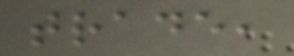trade,
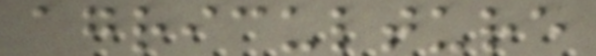agriculture
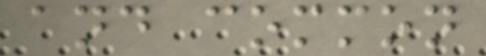and common
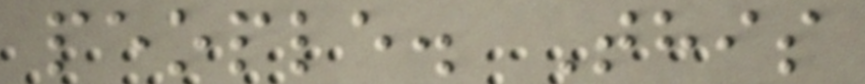people. This
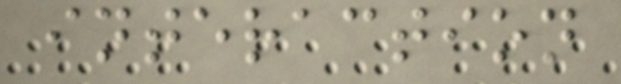interaction
